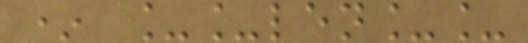* __len__
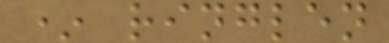* ringlen
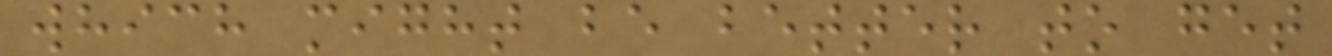which might be better to get
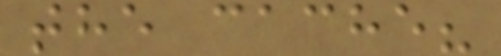the cache?
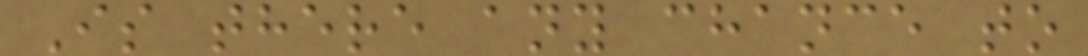Is there any chance to
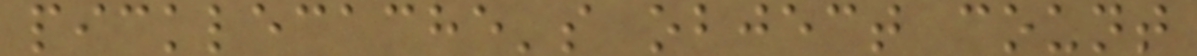picklecache's object count
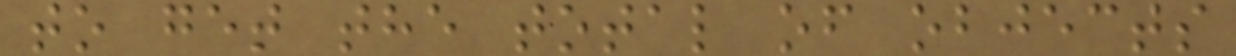to get the total of objects
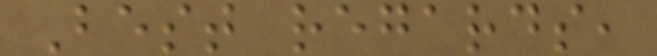Best regards,
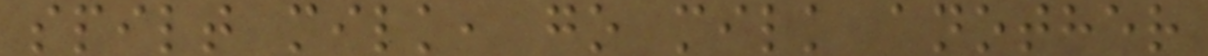spilt milk, go milk another
